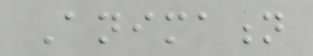Animation
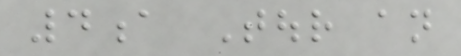4a Tour an
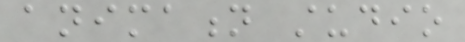animation studio
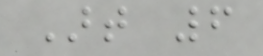Art 6
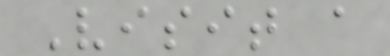Visit a
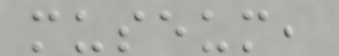museum,
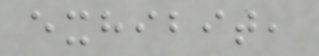exhibit,
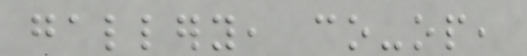gallery, co-op,
